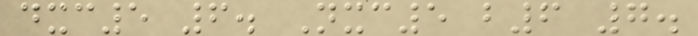dxc5 6. Nxc5 b6 7.
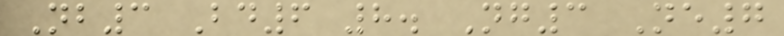Nb3 Bd6 8. Ng3 Ne7
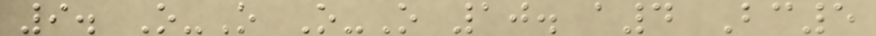9. O-O O-O 10. a4 Bc5
